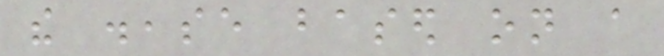the disease based on a
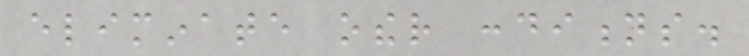eliminate other conditions.
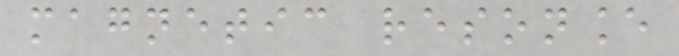magnetic resonance
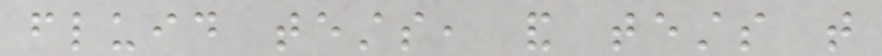fluid tests, and tests that
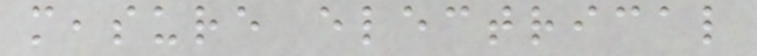measure electrical
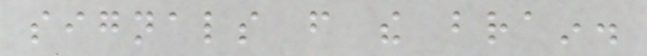signals from the brain.
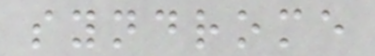syndrome
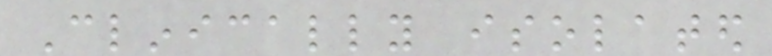Clinically isolated
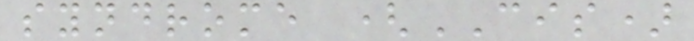syndrome (CIS)
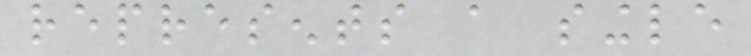represents a single
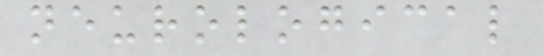neurological
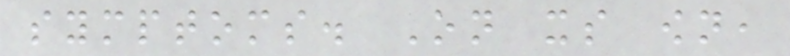symptoms. On its own,
